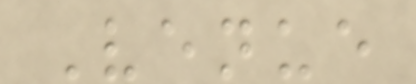Venue
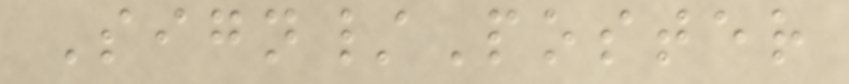Sign/Poster
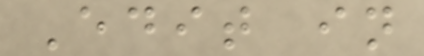Edit in
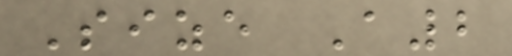Size A2
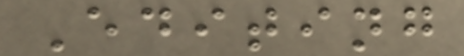Editing
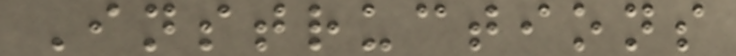Instructions
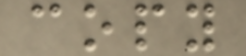copy
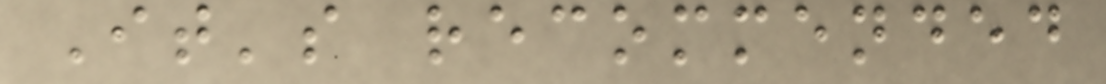It's recommended
